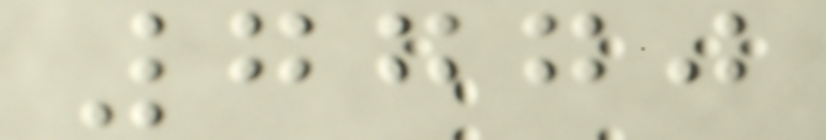7770
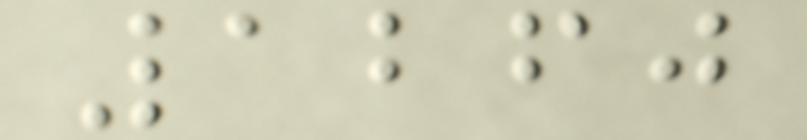1260
